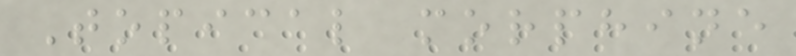Topical morphine
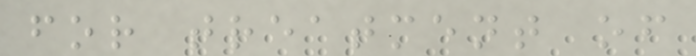for treatment of
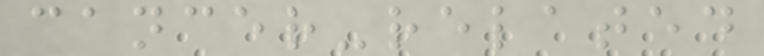cancer-related
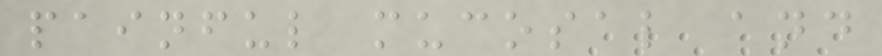painful mucosal and
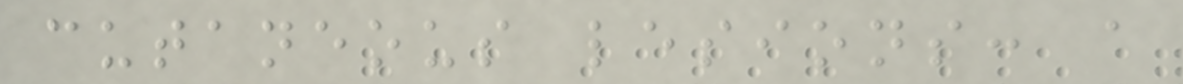cutaneous lesions: a
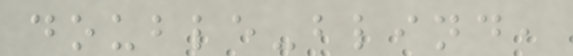double-blind,
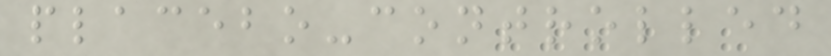placebo-controlled
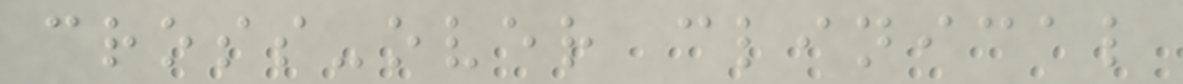cross-over clinical
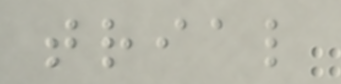trial
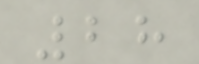28
